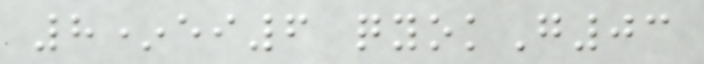8*ei6 qyokG03
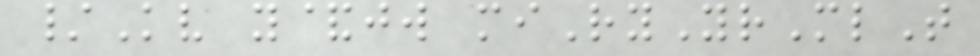/Kv y&jw miRyYrMlT
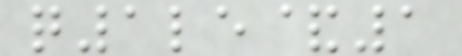q1le&1
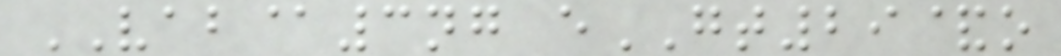VAB@3ng eGT29&o
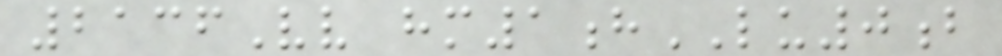2136Vv hm1hLU0b
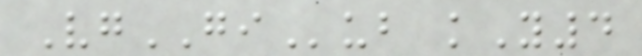VgGIub kY4
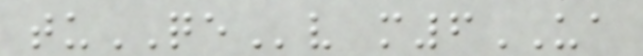tuQEv m6UA
